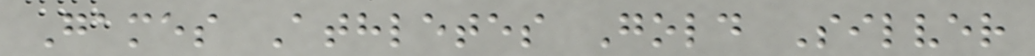Games Athletes Gold Silver
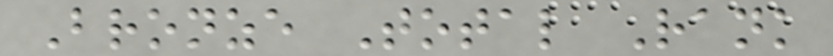Bronze Total Rank
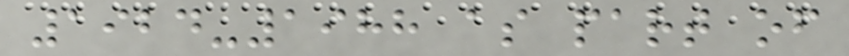1924-1988 as part of
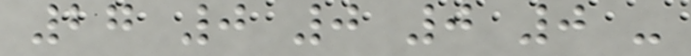27 0 0 0 0 -
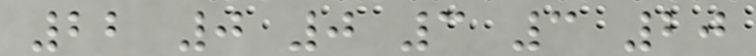22 0 0 3 3 20
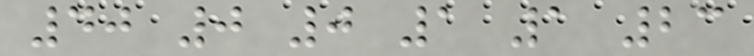40 0 0 1 1 23
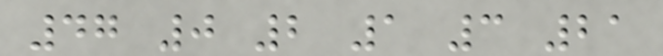47 0 2 1 3 21
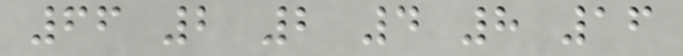66 2 2 4 8 16
